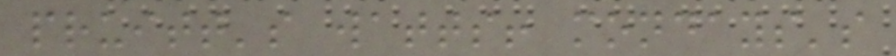pruitt's watts! mondays's
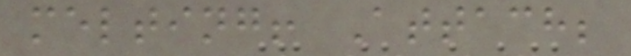melting! Attach;
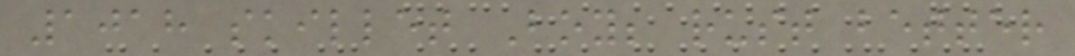1018 skillet Boy; rust better
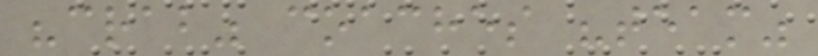"crab" coaches "team"
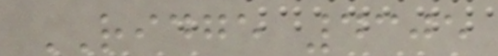RIDGE 4305
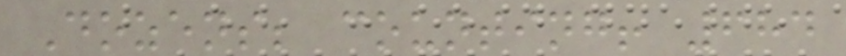Dozens; counting! 684
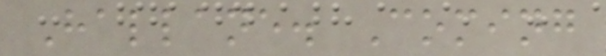Hallane. Coming
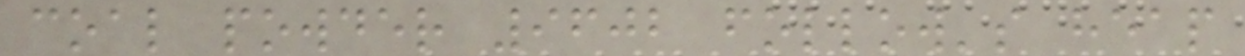coal powder 9602 follow's heap
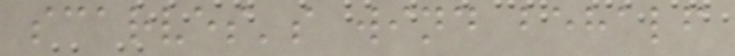scarves's wind behalf
